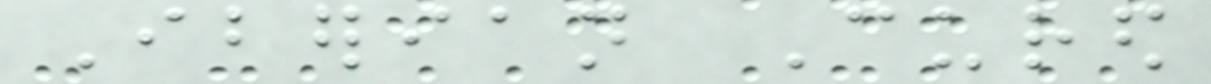Iberian Cured
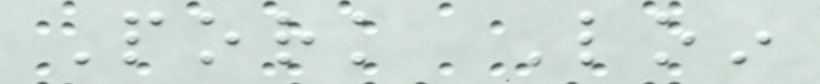Pork Loin
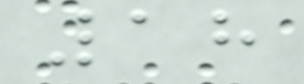18
